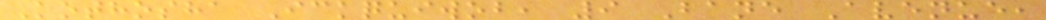Kothosha Ickquiwob, 9 Bane Avenue,
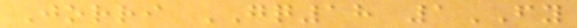Jorri GQ18 1FY
